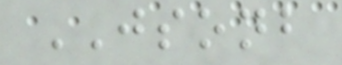JSONB
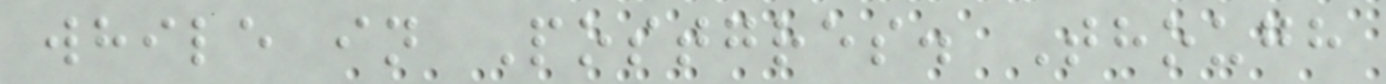while in Postgres. Though
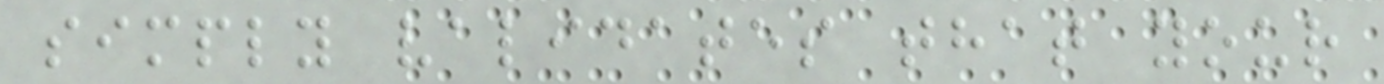simply validates that your
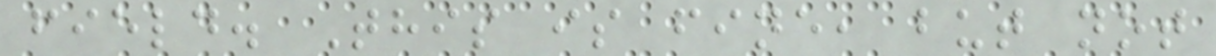field. This is fine, but not
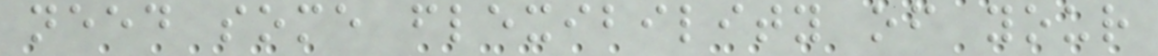need some flexibility of your
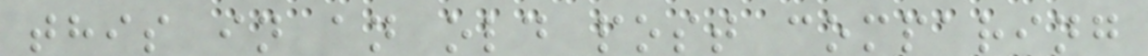this in an old post comparing
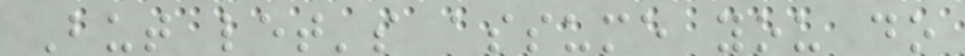But let's assume you do
